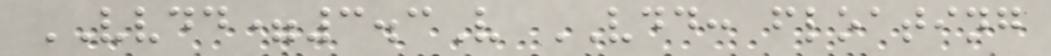VVDD=3.3V VDD: floating
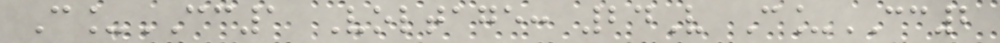C_CC1 Voltage: 24V C_CC2
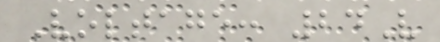Voltage: 24V
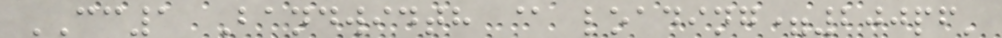CC1 Bandwidth @ loading=200pf'
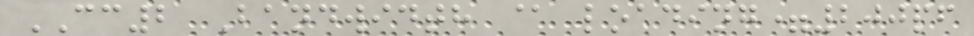CC2 Bandwidth @ loading=200pf
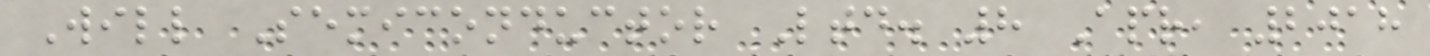Will Semiconductor Ltd. 8 Apr, 2018
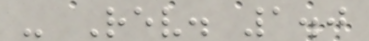- Rev. 1.0
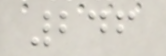246
